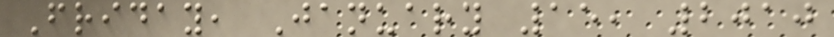Friday, January 15, 2010
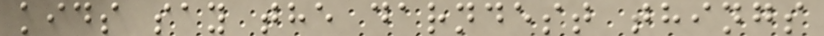kids say the darndest things
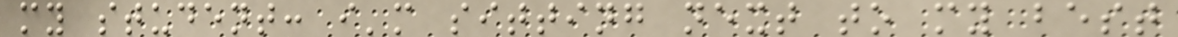my student: i'm sitting next to my best
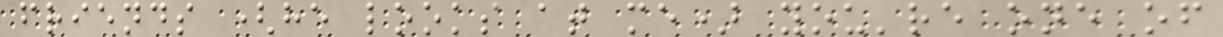friends (he looks at me) you're one of
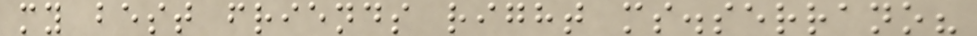my best friends right ms.serrano?
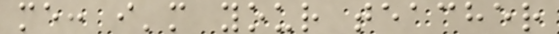me: i'm your teacher
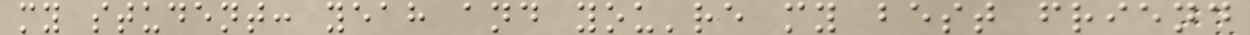my student: yeah and you're my best friend
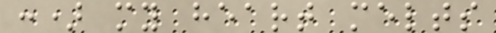:) my heart melts
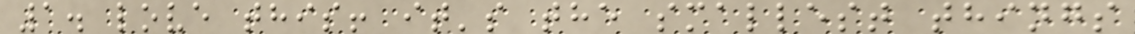1. love this! it's the smallest things
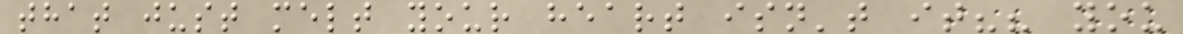that just melt your heart isn't it?? you
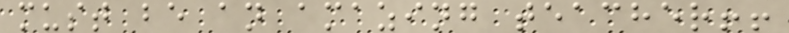must be an amazing teacher!!
